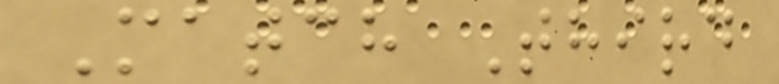Match Third
